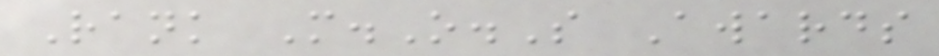Rank M.O.S Awards
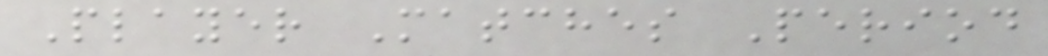Player Matches Period
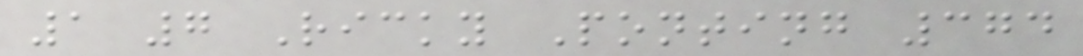1 7 Ricky Ponting 374
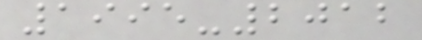1995-2012
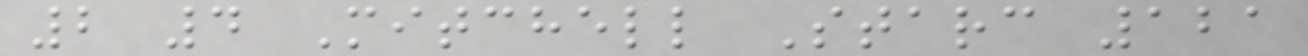2 4 Mitchell Starc 121
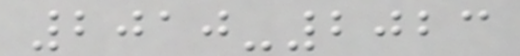2010-2023
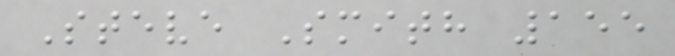Steve Smith 155
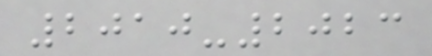2010-2023
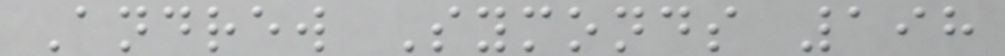Andrew Symonds 198
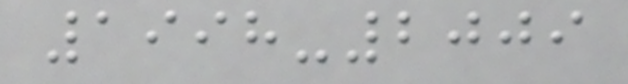1998-2009
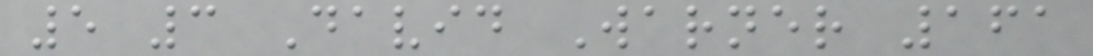5 3 David Warner 161
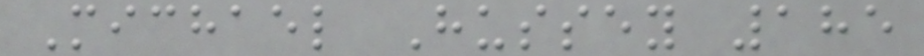Michael Hussey 185
